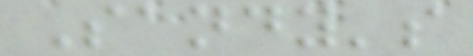Sandy's
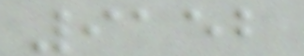9152
